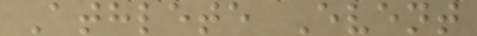Athlete Event
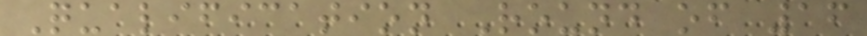Qualification Round of 16
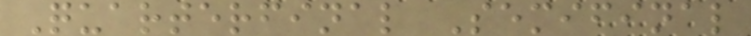Quarterfinal Semifinal
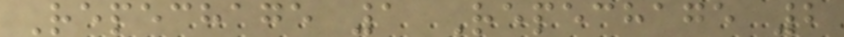Repechage 1 Repechage 2
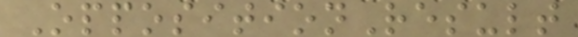OppositionResult
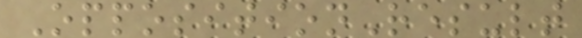OppositionResult
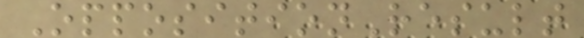OppositionResult
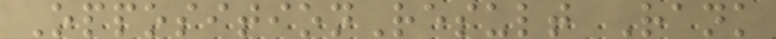OppositionResult Rank
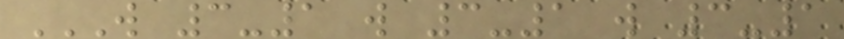W 3-1 W 3-1 W 3-1
